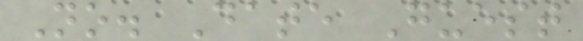No. Date Guest
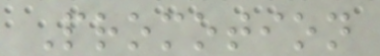Promotion
